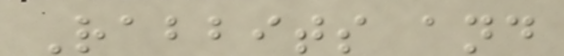Rabbits and
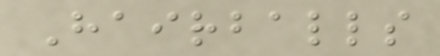Hairballs
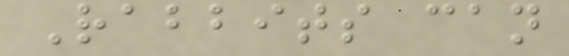Rabbits can
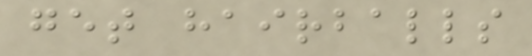get hairballs
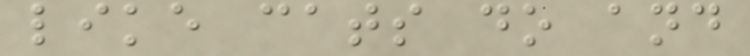like cats do and
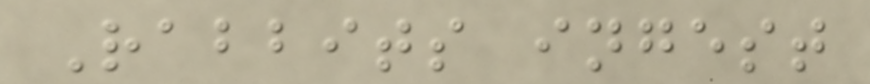Rabbits ingest
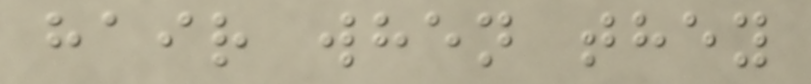hair when they
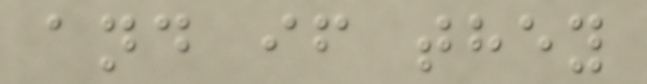and if they
